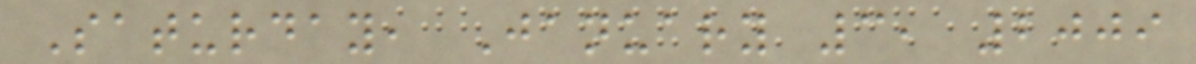Saturday, January 3, 2009
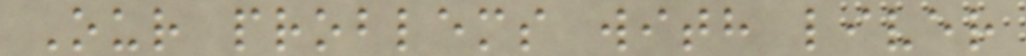Our problems with liver
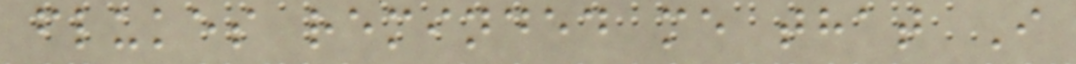flukes reminded me that I
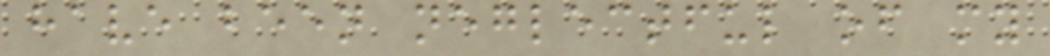have been neglectful of my
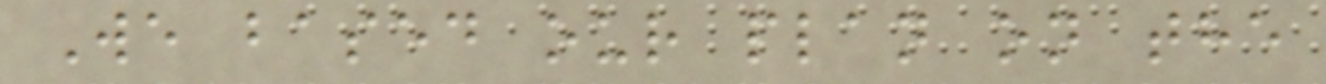We based our plan on the
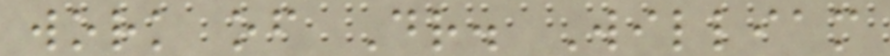work of Dr. William
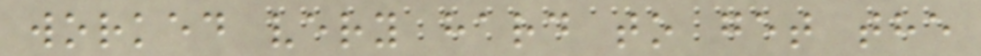worked very hard to get the
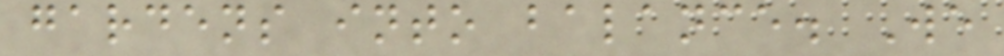gardens into balance. We
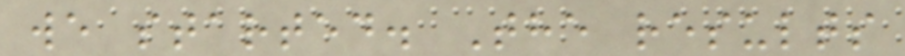we started. The results
